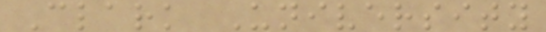Clark University
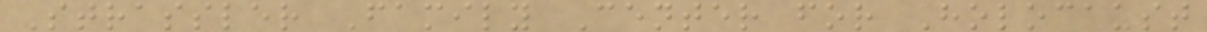Strassler Family Center for Holocaust
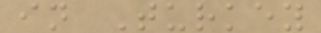in Turkey
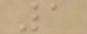1
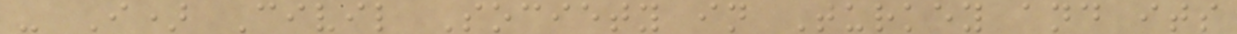- I) Civil Society in Turkey and its
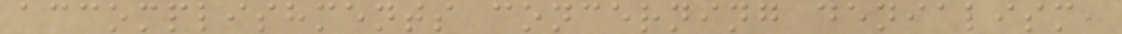accomplishments concerning denialism,
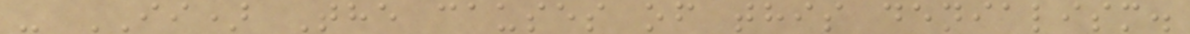- II) The causes of this denialism.
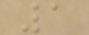1
